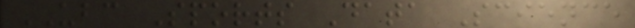UBC Sports Data Science
